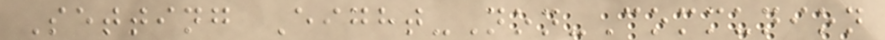Setting Eight-Non-Communion
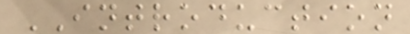INTRODUCTION
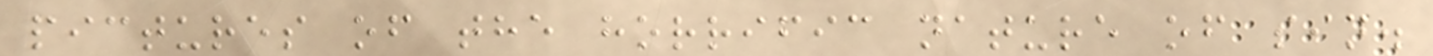pictures of the horrific nature of sin.
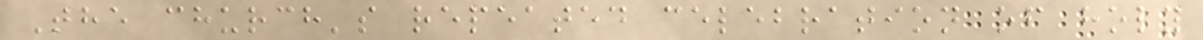The church's repeated celebration of holy
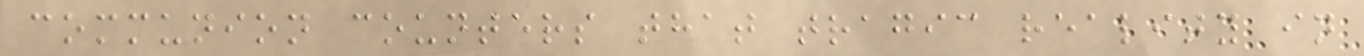communion counters that tragic reality in
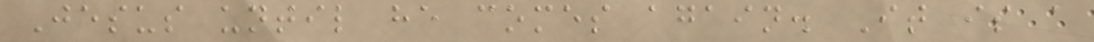Jesus until he comes again. It is a
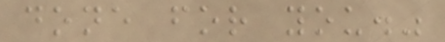done for you."
